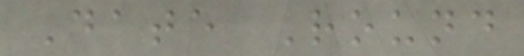Date Round
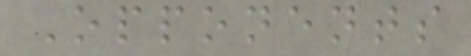Opponents
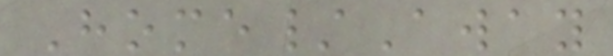Home/Away
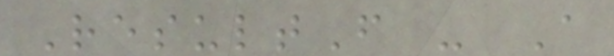ResultF - A
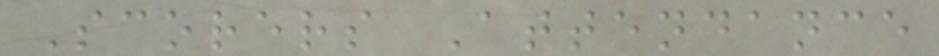Scorers Attendance
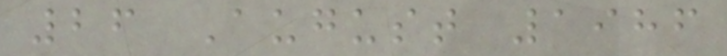26 August 1986
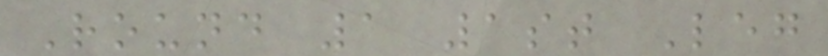Round 1 1st Leg
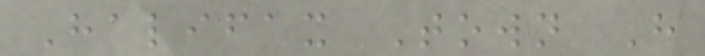Halifax Town H
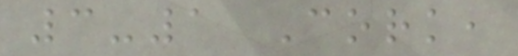3-1 Cork,
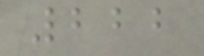222
